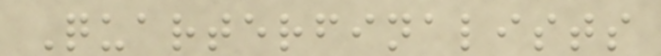Quarterfinalists
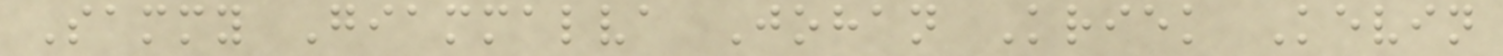Sammy Giammalva Johan Kriek Kevin
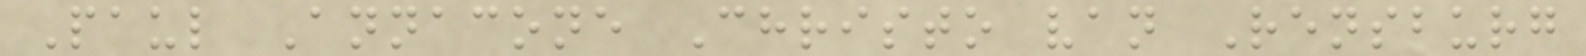Paul Annacone Christo van Rensburg
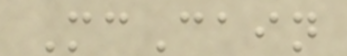McCain
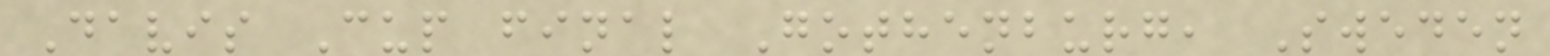Davis Cup final Gothenburg, Sweden
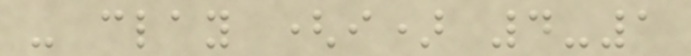- clay (i) 4-1
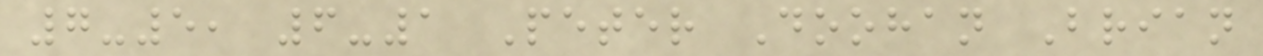7-5, 6-1 Peter Doohan Brian
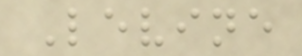Levine
